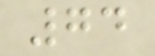74
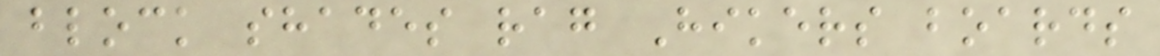block shades rag Hikers boards
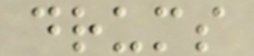drums
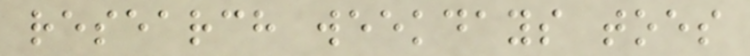research weekdays toes
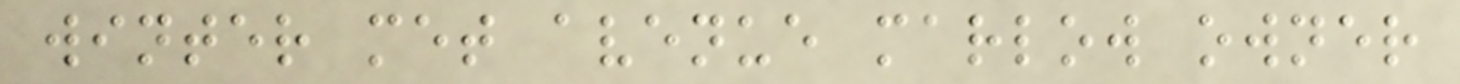winter met avenue marlow owner
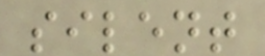silent
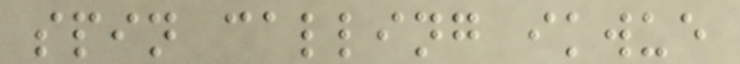spin calling ikwue
